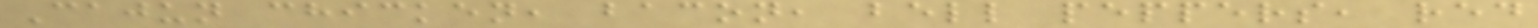Cajun chicken, bacon, bell peppers, red
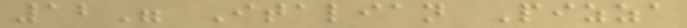12" Italian Pizza
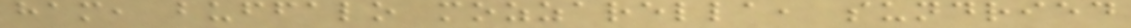ham, buffalo mozzarella, sundried
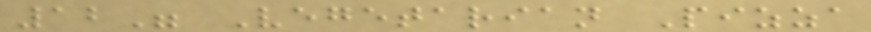12" Vegetarian Pizza
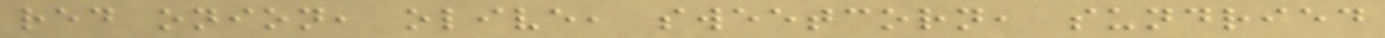red onion, olive, sweetcorn, sundried
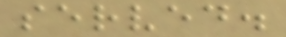served.
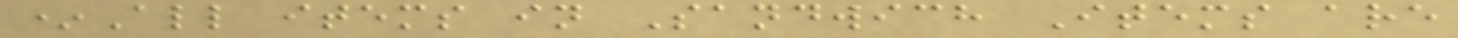*All items in Sandwich Items are
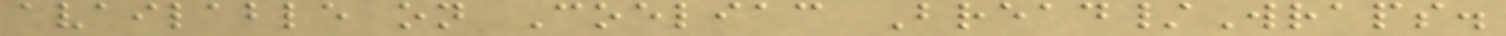available on Coeliac Bread/Wraps.
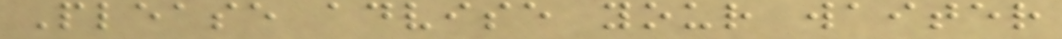Please advise your waiter
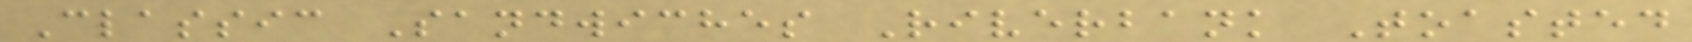Classic Sandwiches Riverbank Toasted
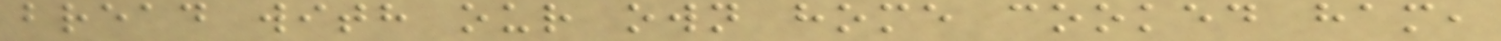bread with our own home cooked ham,
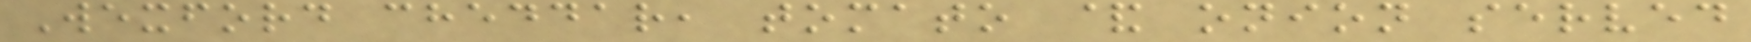Wexford cheddar, tomato & onion served
